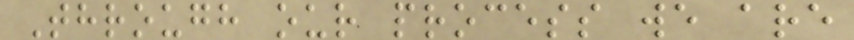Through our process we are
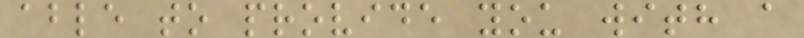able to provide you with a
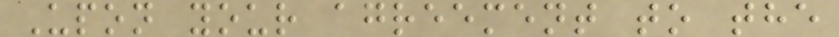Upon your agreement to the
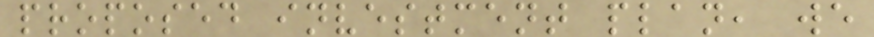proposed investment plan, we
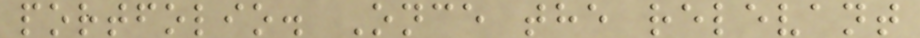portfolio. Once the relevant
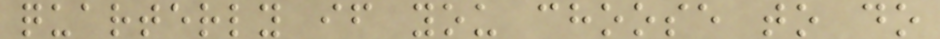quarterly if you choose to do
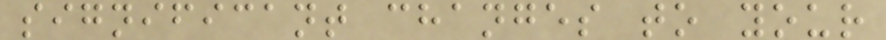significant changes to your
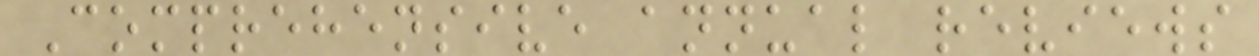Comprehensive annual reviews
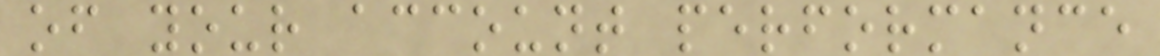of your account performance
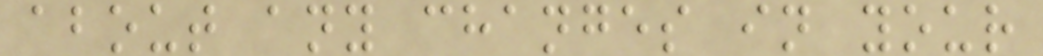about any changes in your
